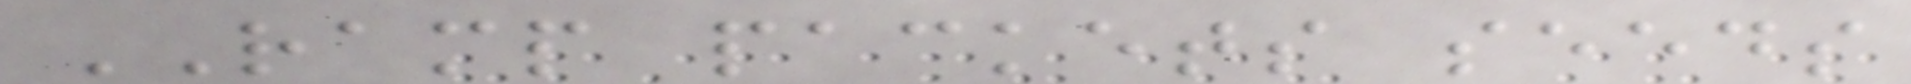RAMP packets seeds
